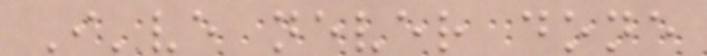I've never done
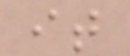it
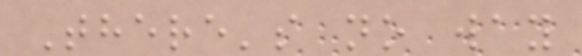There's no way
